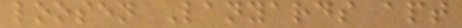loosen Lanyards apt
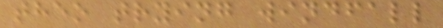theo trying windfall
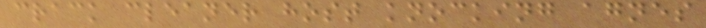crack cleaner host knocking agnes
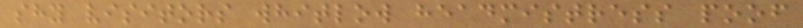shy visitors whitlow headmistress poof
